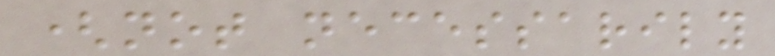(not necessarily
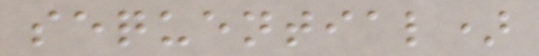sequential)
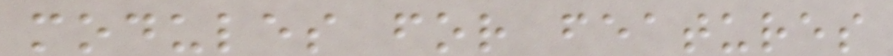modules for features
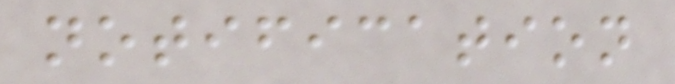notification
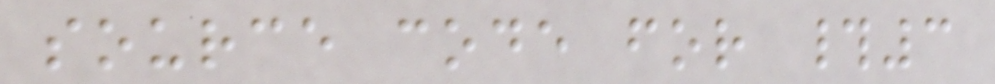source code for #3
